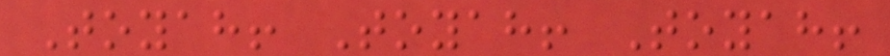Toyah! Toyah! Toyah!
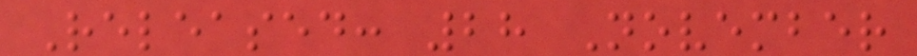Released: 28 November
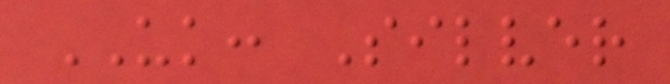UK: Silver
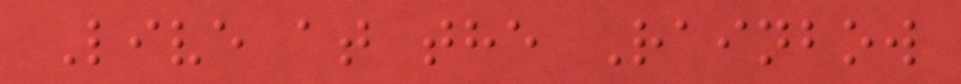Live at the Rainbow
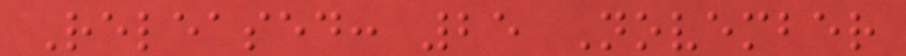Released: 25 November
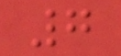7
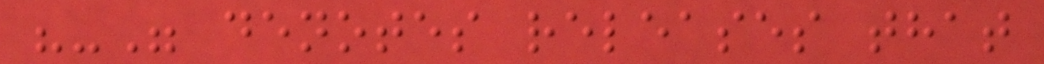"-" denotes releases that
